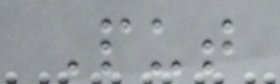Put
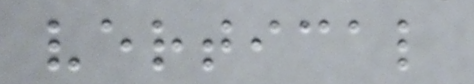vertical
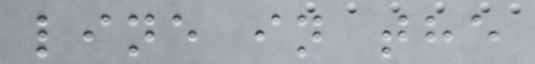line in the
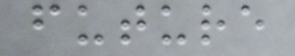future
